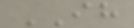IH
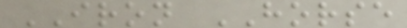IRON HORSE
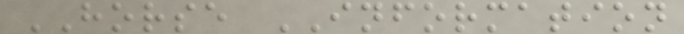HORSE INFORMATION
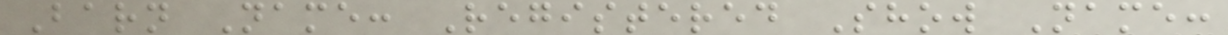Barn Name: Registered Show Name:
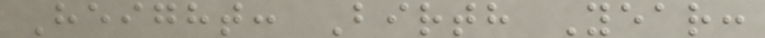Height: Birth Year:
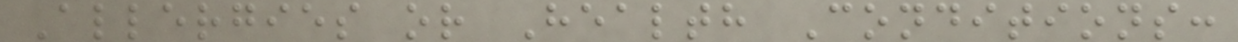Allergies or Health Conditions:
